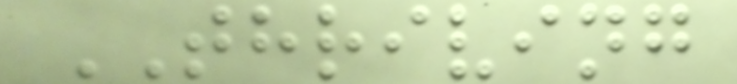THRIVING
